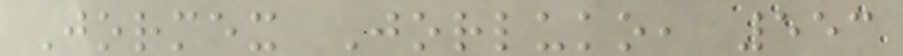Jormex Jorluko, 553
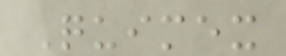Quimex
